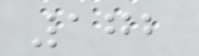172
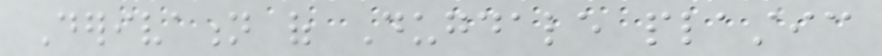Derivation of Dugdale plastic
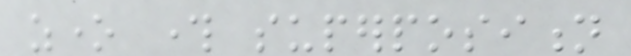zone through superposition
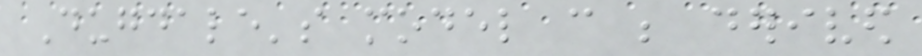Dugdale's model can be derived
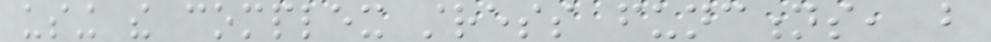using the complex stress functions, but
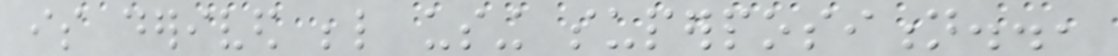is derived below using superposition..,
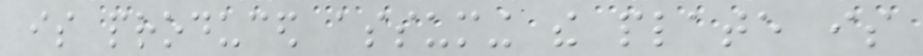is produced assuming the plate is
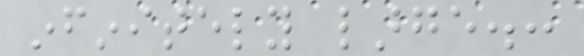infinitely large.:
